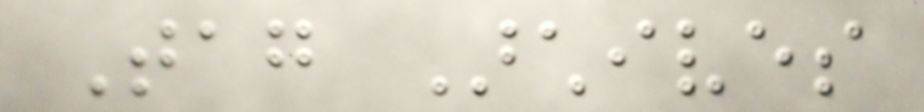Tag Archives
